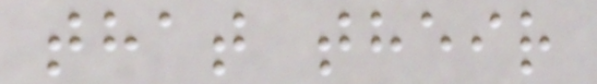that their
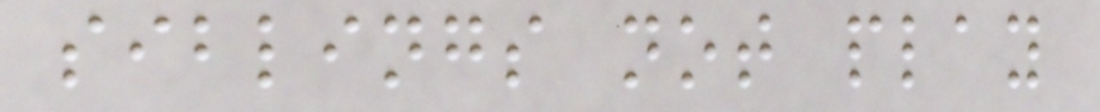siblings not play
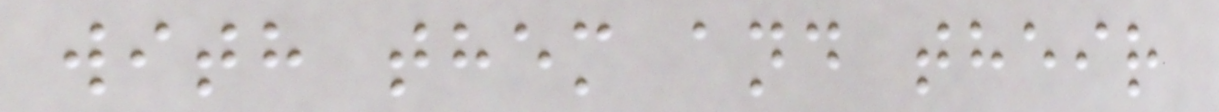with them and their
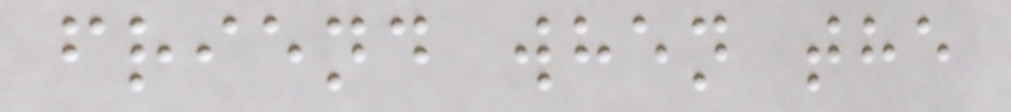friend when the
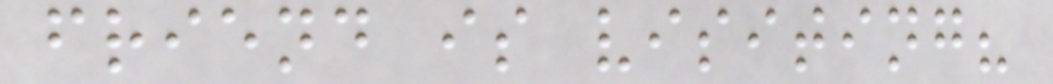friend is visiting?
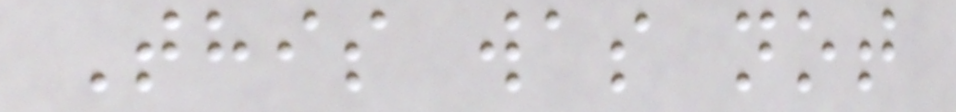This was not
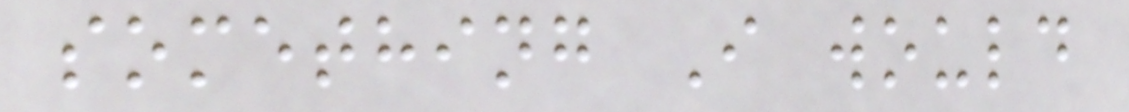something I would
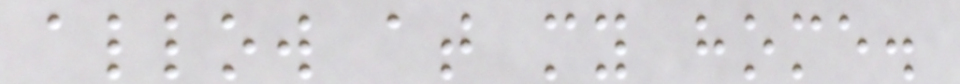allow at my home.
